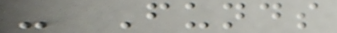- Funds
